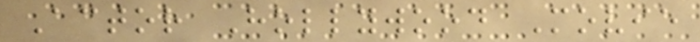Actor Hollywood Movie
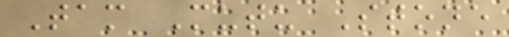Tam Mutu Stone
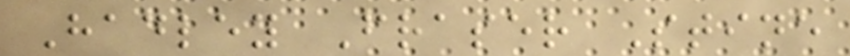Hadley Fraser Stine
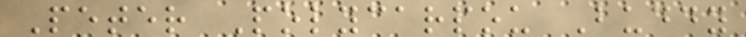Peter Polycarpou Buddy
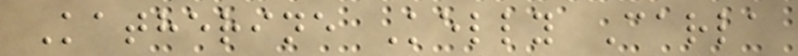Katherine Kelly Carla
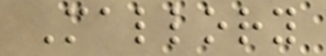Mallory
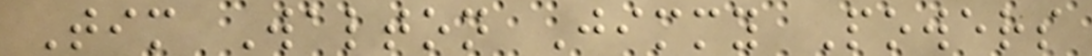Tim Walton Jimmy Powers
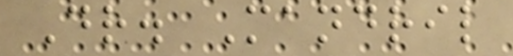Dr. Mandril
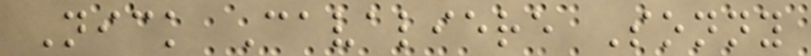Nick Cavaliere Sonny
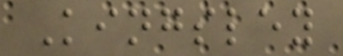Kingsley
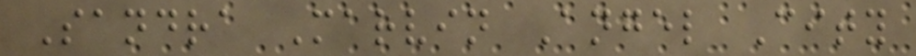Sandra Marvin Angel City
